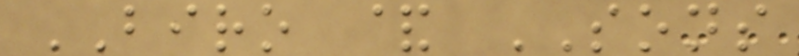BIRO & SONS
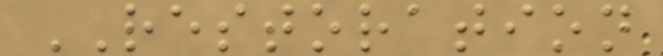RESTORATION
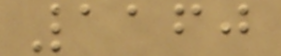1160
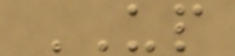UP
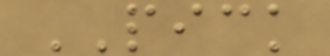PICK
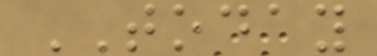TODAY
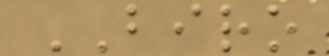BIRO
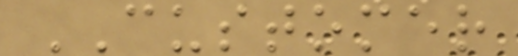CUSTOMER
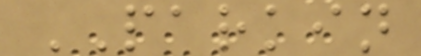PARKIN
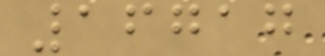16717
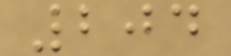204
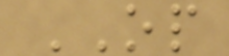OP
